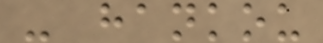- hankou
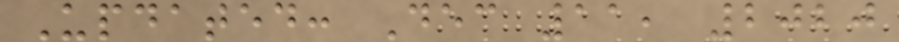Updated: Dec 11, 2020
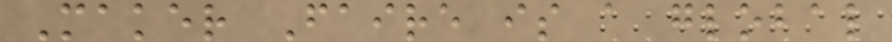Maker Faire is a global
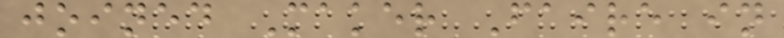joined Maker Faire in
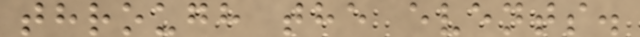through the events.
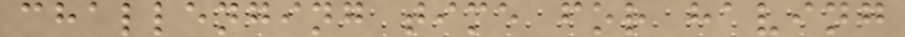challenging time for having
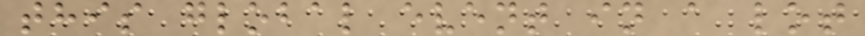this global event in a lot
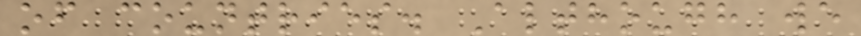of countries. Although we
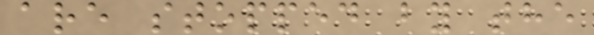are stopped by the
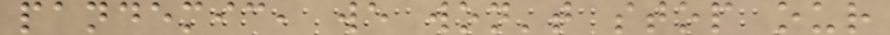pandemic, we won't stop our
